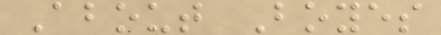About Boyes
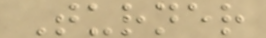Turner
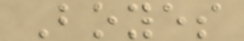Boyes
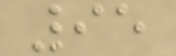95
